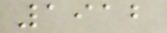1912
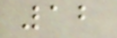12
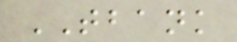TBANK
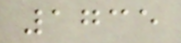1735
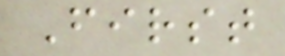First
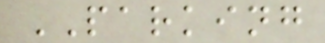PARKING
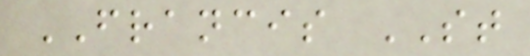FRANCIS ST
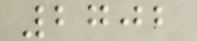2702
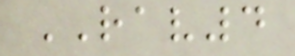RAV4
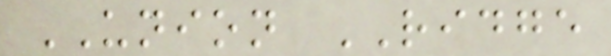UNION RIDGE
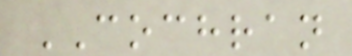COCHRAN
